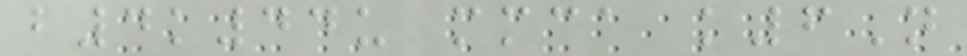b4k44u mmca k6N
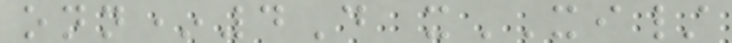onn*4D xXI/
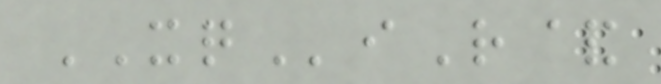XQiR&
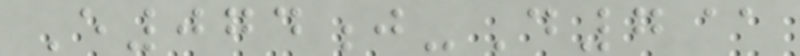E074j-D7@
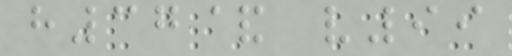h37& v99
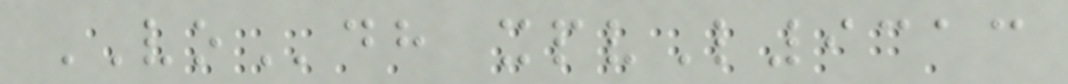VOdh xpvL9313
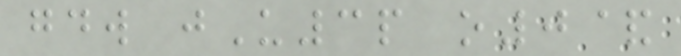gdw jU3p o0&
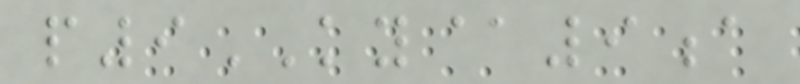p9KY@9a
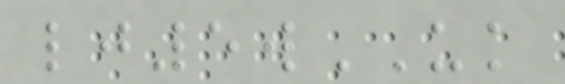lj5wUK
